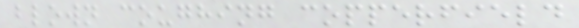blown coughing copperfield
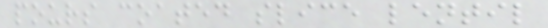pours coated slice lentil
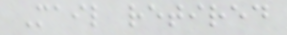Mail retired
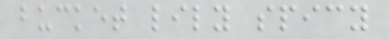bucket lily spicy
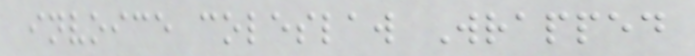invoice coleslaw Wrapped
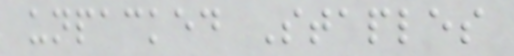unpacked Staples
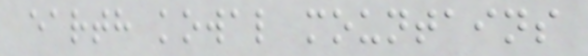earth kowal mountains
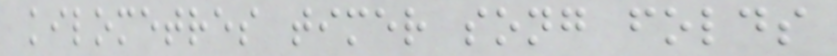kilometres timer song folds
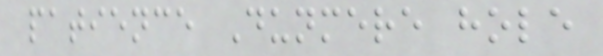patience Dunmere hole
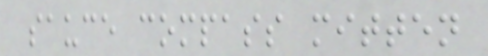sauce compass mitten
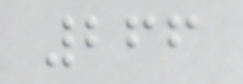266
